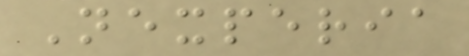Nexperia
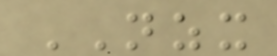NZX
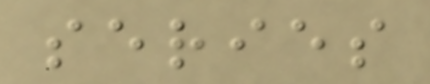series
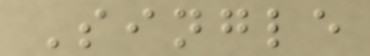Single
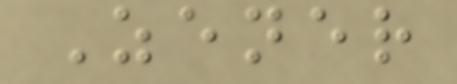Zener
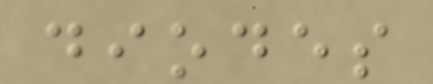diodes
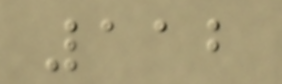112
